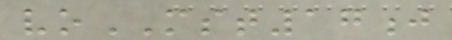voMST17j
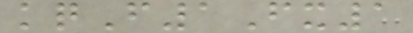kqF1Fx1
